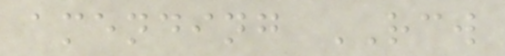amending RCW
